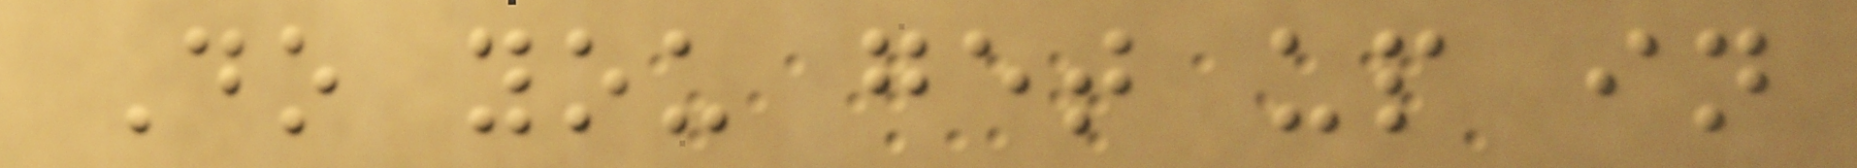Do you get up in
